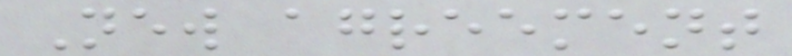New agreement
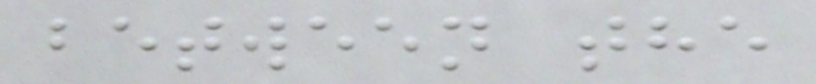between the
